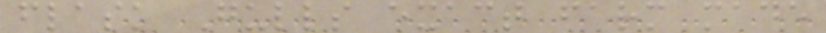flask Gulls exact farm made
